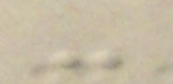-
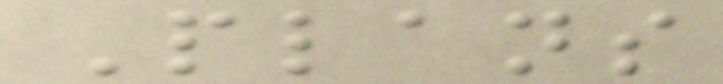Plans
